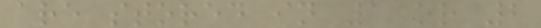are stored in 1 or 2
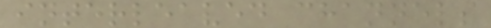interleaved channels
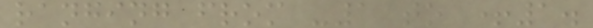ranging from -1 to +1.
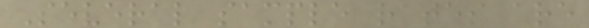Several sample rates are
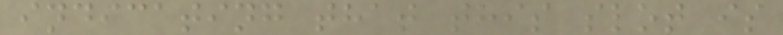indicating that this slot is
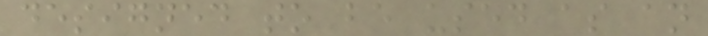designed to be used as an
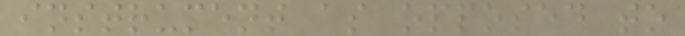instrument as opposed to
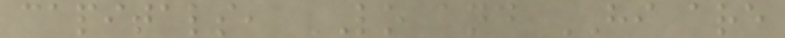capitals, LO and HI are
